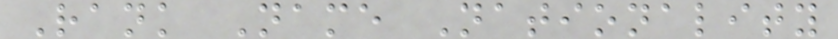Rank Name Nationality
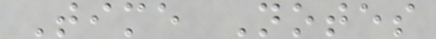Time Notes
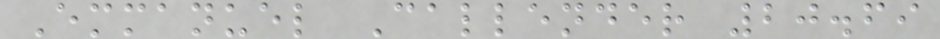Emmanuel Callender 20.69
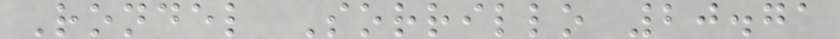Rondel Sorrillo 20.71
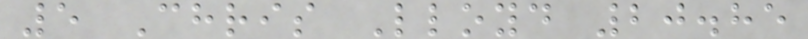5 Chris Lloyd 20.85
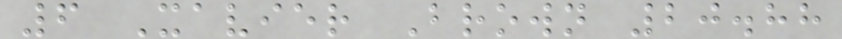6 Xavier Brown 20.88
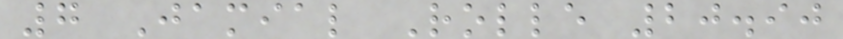7 Jamial Rolle 20.90
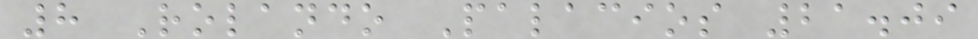8 Rolando Palacios 21.09
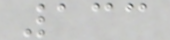133
